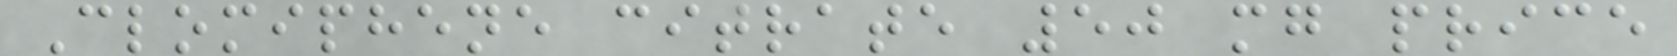Clomiphene citrate 50 mg price
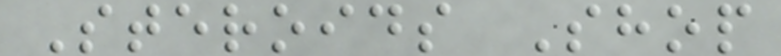Steroids Shop
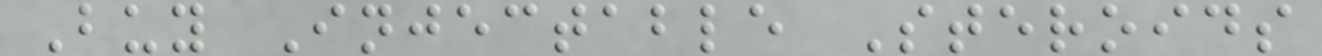Buy Injectable Steroids
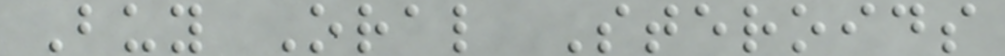Buy Oral Steroids
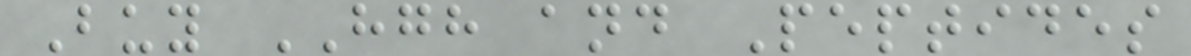Buy HGH and Peptides
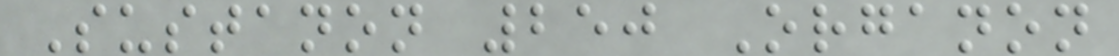Sustanon 250 Organon
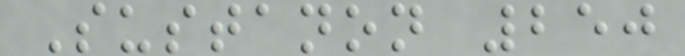Sustanon 250
